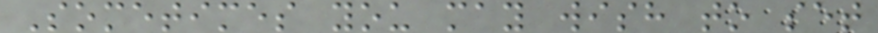Sometimes you may wish to set
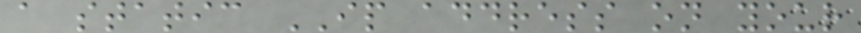a static IP address on your
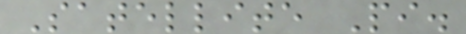Satellite Pi.
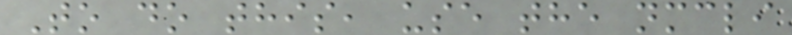To do this, use the nmcli
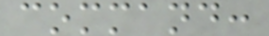command:
